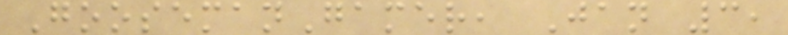GoosemanGamer, Jan 3,
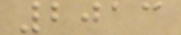2013
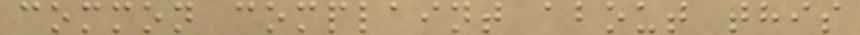common complaint about this
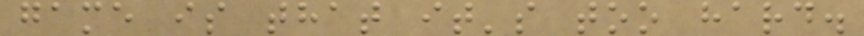game is that it's too hard.
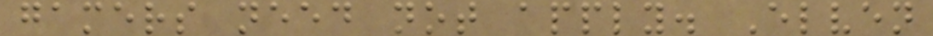gamers need not apply. Elven
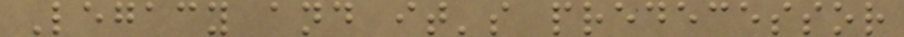Legacy and it's predecessor
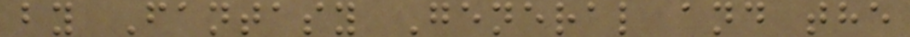by Fantasy General and the
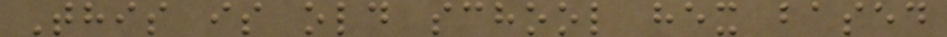This is old school hex based
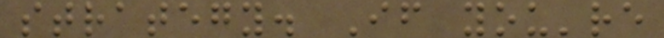strategy. If you're
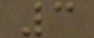3
